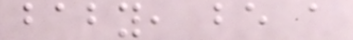baby, be a
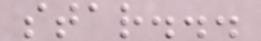star...
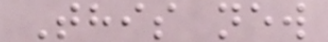This new
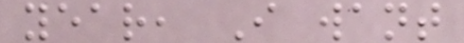year, I want
